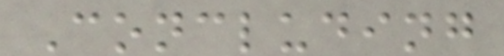Concluding
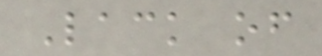Lack of
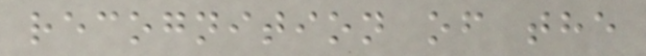recognition of the
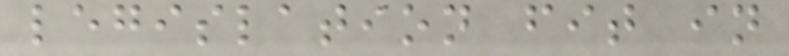legislation fit in
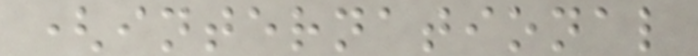(international
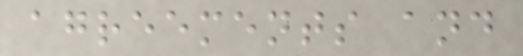agreements and
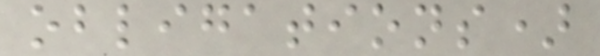obligations)
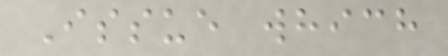Issue which
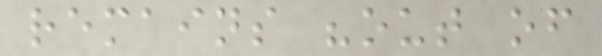remains "out of
